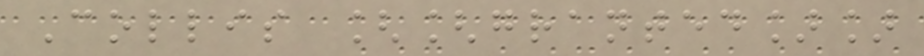Collis [[granted]]
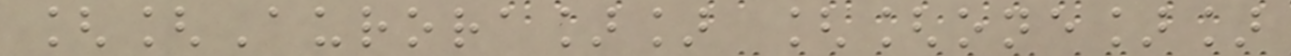[[Aurora]] [[one]]
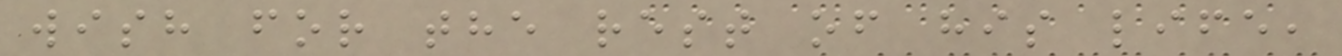wish for the rest of his life,
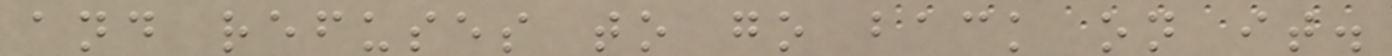and refuses to go back on it.
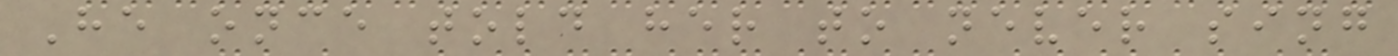He once told her to never sing
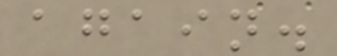again.
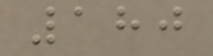180
